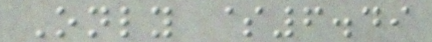Only $6.49
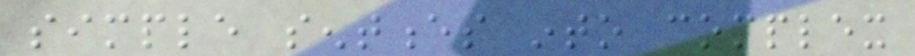simple sentences into complex
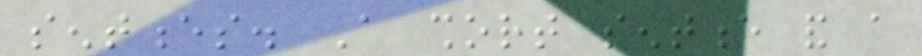sentences. A short sentence and a
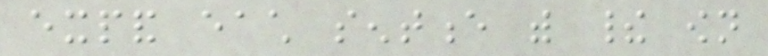expand each sentence with their own
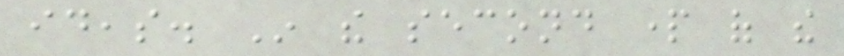ideas. In the second part of the
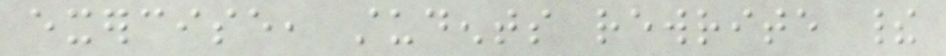exercise, students rewrite their
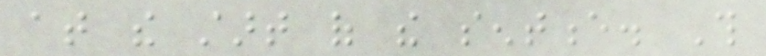at the start of the sentence. This
